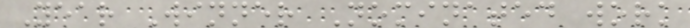Year Winner Nominated work
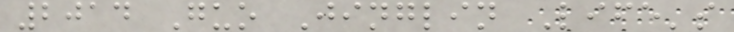2014 Guo Jinglin Life's
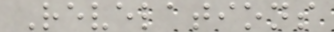Revelations
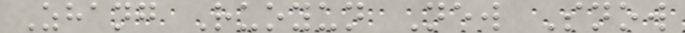Zhang Ruoyun New Snow
